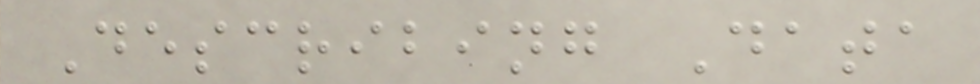Describing Data
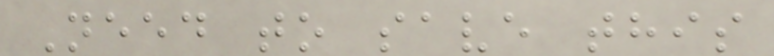Need to save this
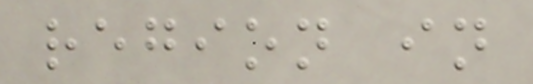region in
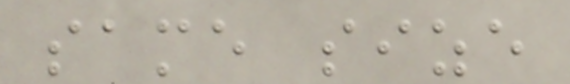same size
